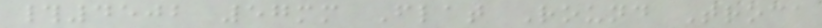#4502 57mm Flat Round Troca
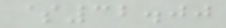$32.00
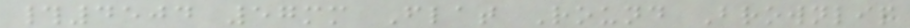#4504 57mm Flat Round Brownlip
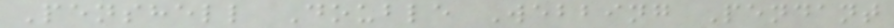Penshell Double Webbing Pendant
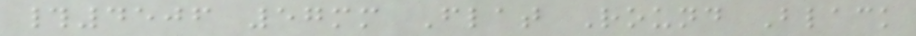#4506 57mm Flat Round Black
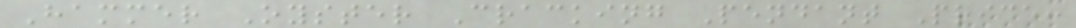Hammer Oyster Cracking Pendant Price:
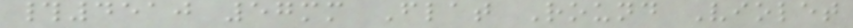#4510 57mm Flat Round Violet
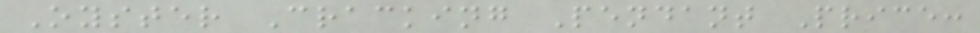Oyster Cracking Pendant Price:
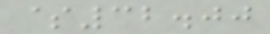$32.00
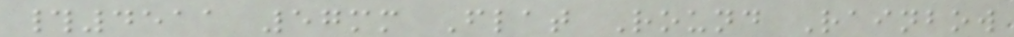#4511 57mm Flat Round Rainbow
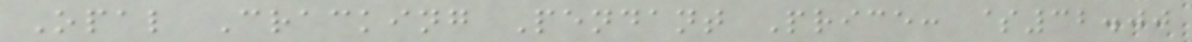Opal Cracking Pendant Price: $32.00
